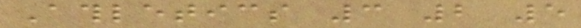Athletics 3 2 5
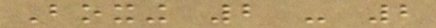Boxing 2 - 2
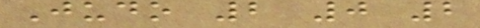Judo 2 0 2
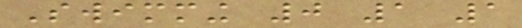Swimming 0 1 1
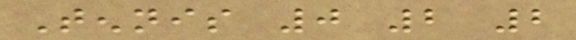Tennis 0 2 2
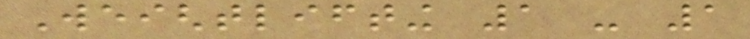Weightlifting 1 - 1
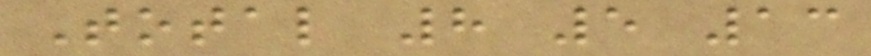Total 8 5 13
